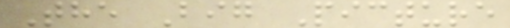The Big Picture
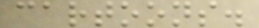cartoons.
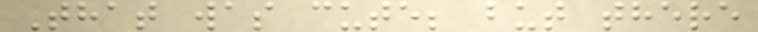That was cute; but there
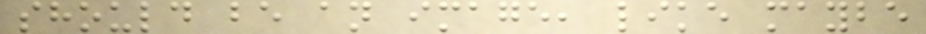should be an image, like maybe
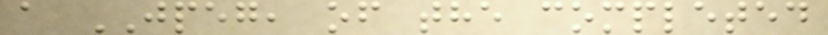a JPEG, of the completed
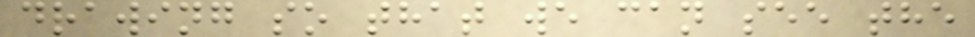drawing so that we can see the
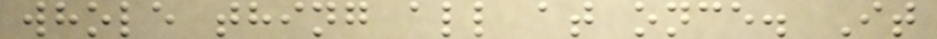whole thing all at once. It
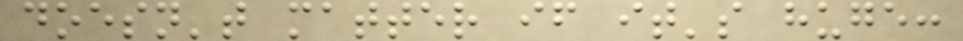doesn't matter if it's huge:
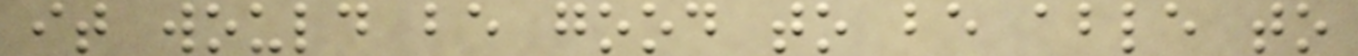it would be good to be able to
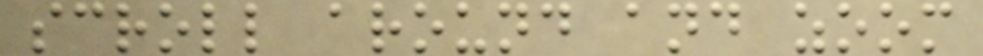scroll around and zoom
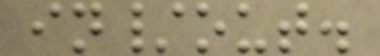in/out.
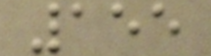155
